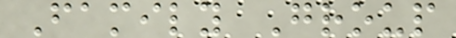Family Group
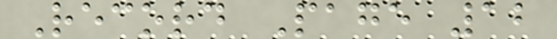Record Page 12
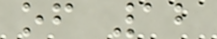of 12
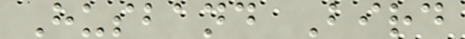Husband Bird
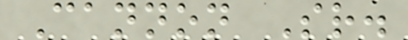Cannon Sr.
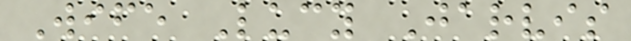Wife Lucy Jarvis
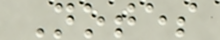Notes
